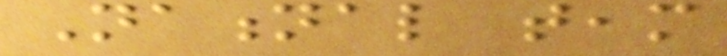National team
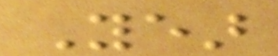Year
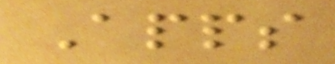Apps
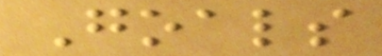Goals
